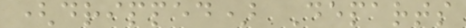(dripped) Departs
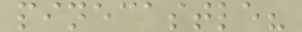pinecastle?
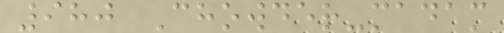980 Chowder-madam
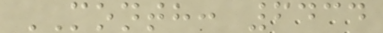MONTH: 6434
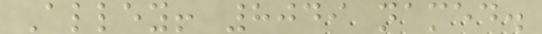Alley! 8049 named.
